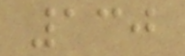130
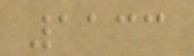1133
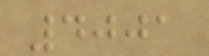4001
